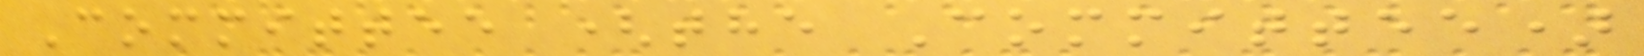Committee (the Committee)
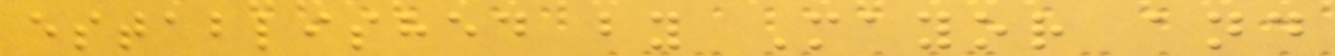established by Mayor and
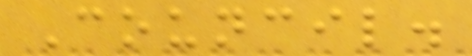Council.
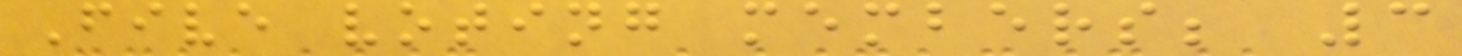Five voting members; 3
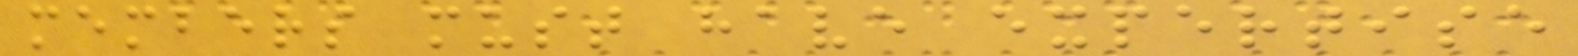members must have expertise
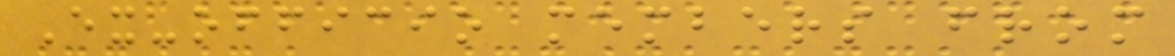Ex-officio members from
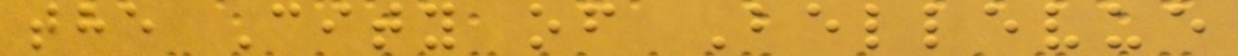the City of Bellevue
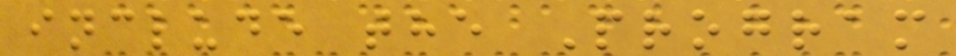include the Program
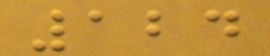124
